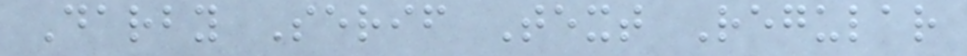Darby Serif Text Regular
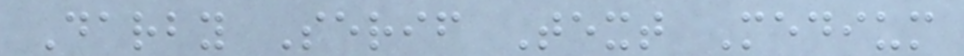Darby Serif Text Medium
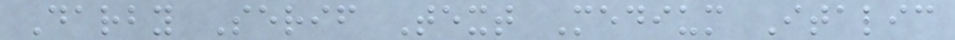Darby Serif Text Medium Italic
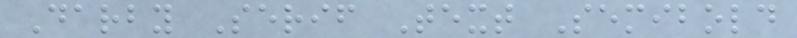Darby Serif Text Semibold
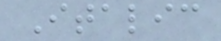Italic
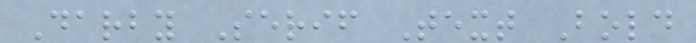Darby Serif Text Bold
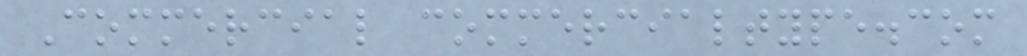Commercial commercialtype.com
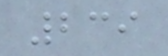239
